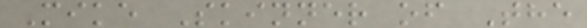Mike Skinner of The
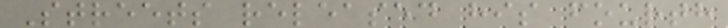Streets released his fourth
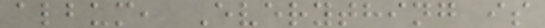album, Everything is
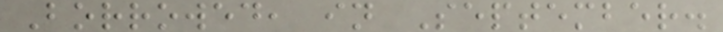Borrowed, in September.
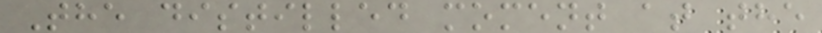The distilled moment at the
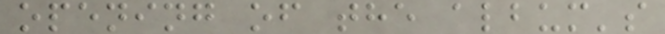opening of the album's
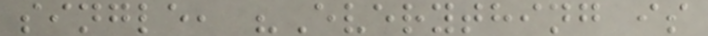single, "Everything is
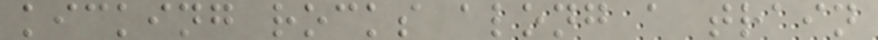kicking rocks along a train
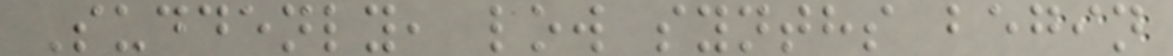Suddenly, low synths begin
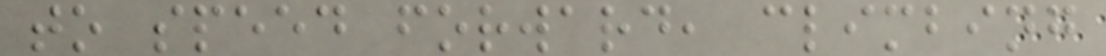to speed forward, climbing
